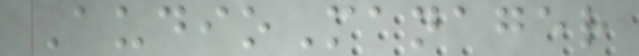AudioManager
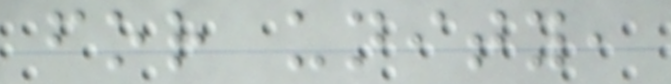for unity,
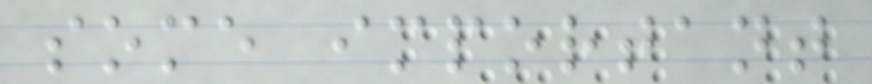some important
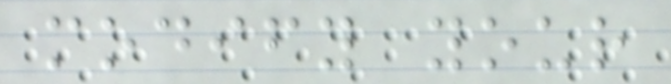modify your
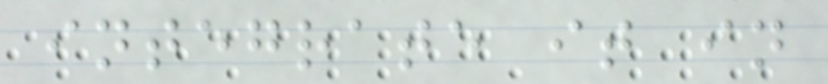integrate it in
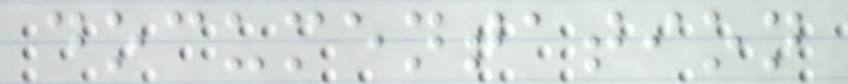documentation
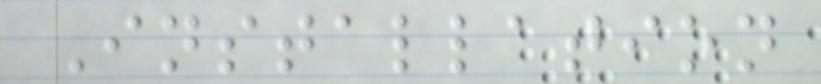Installation
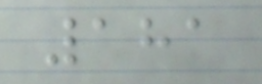181
